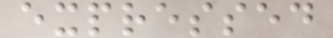expressed
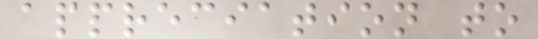appreciation to
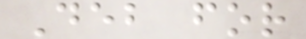Deb for
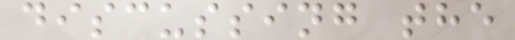discussing the
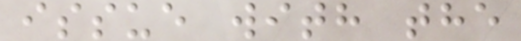issue with the
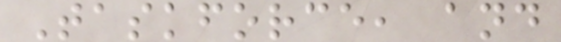Taskforce, and
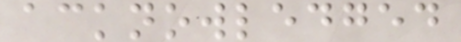acknowledged
